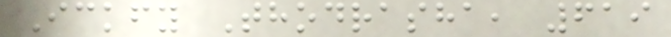Ickfy Thodrasha, 619
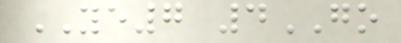YE7 4GO
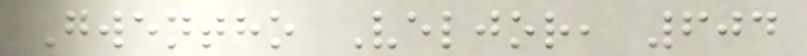Gwentho Veljor, 604
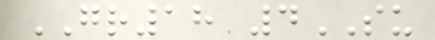GR18 4SU
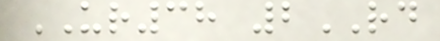UR38 2RD
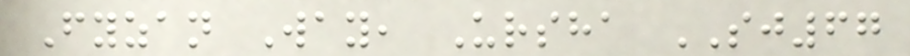Fyzan Way, Ursha SJ67
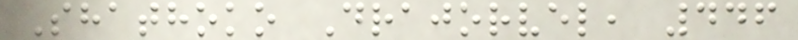Shathoko Drajorvel, 446
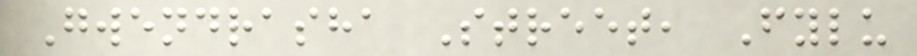Gwendrasha Street, Fylu
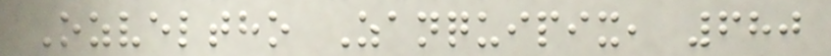Ozveltho Zanquipix, 680
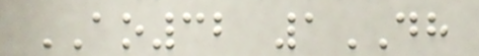AO32 1DH
